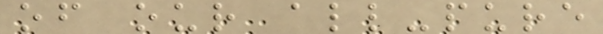of our all-pure
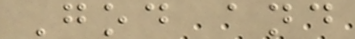God and
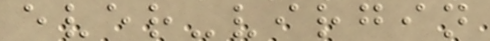ever-virgin
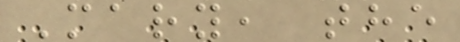Mary, the
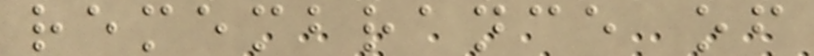remembrance of
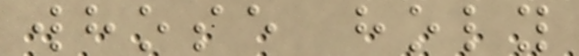whose holy
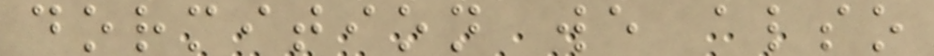dormition we also
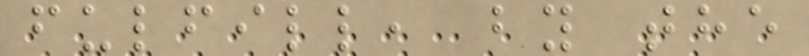fulfill, by the
